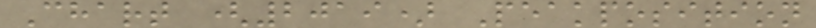Chart (2019) Peakposition
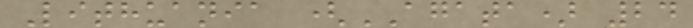Lithuania (AGATA) 24
